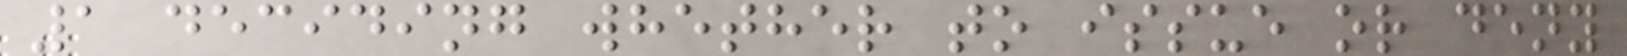1 deciding whether to issue or deny
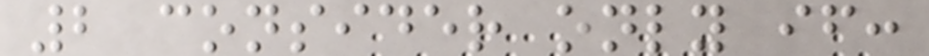2 consider only if:
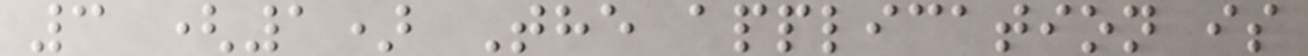3 (1) The application is
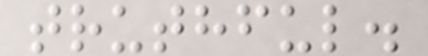truthful.
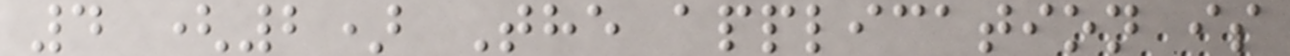4 (2) The application is
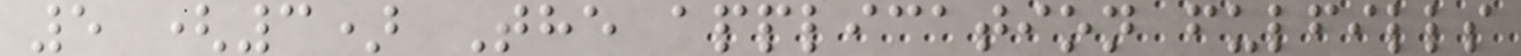5 (3) The application fulfills
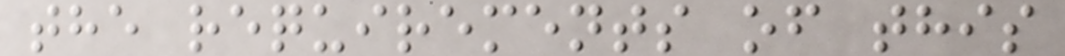the requirements of this
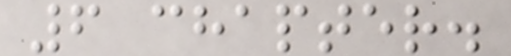6 chapter.
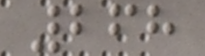268
